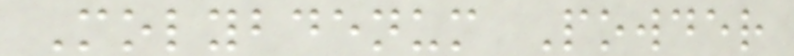Molybdenum Powder
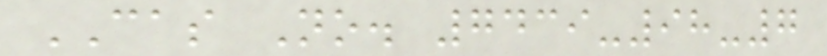CAS No. 7439-98-7
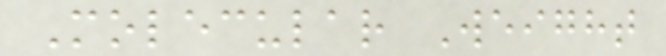Molecular Weight
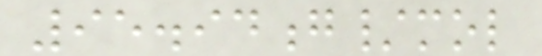95.94g/mol
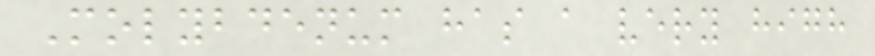Molybdenum has a very high
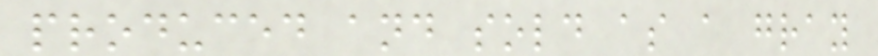produced and sold as a gray
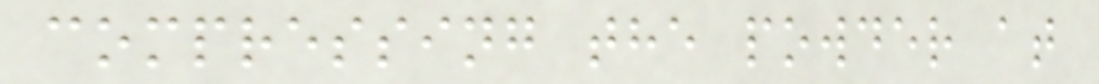compressing the powder at
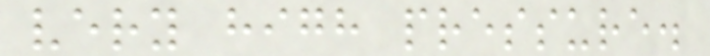very high pressure.
